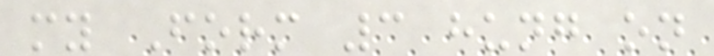my Form 3 hung on
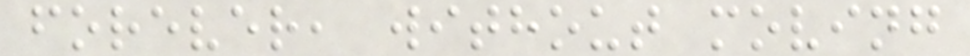forever, without moving
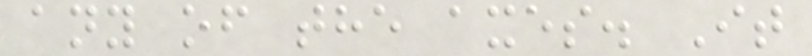any of the axes. It
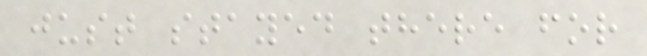just stayed there for
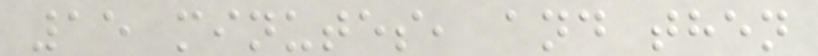15 minutes, and then
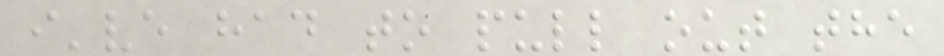i've had to pull out the
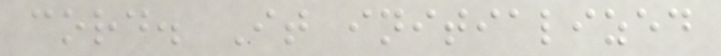cord. It initialized
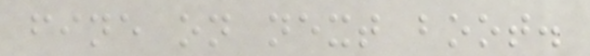fine on next boot.
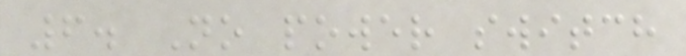6. No power switch
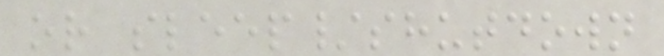or sleep/shutdown
